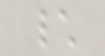\
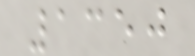1350
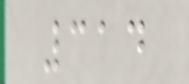314
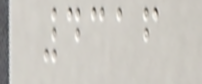4316
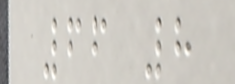66 8
